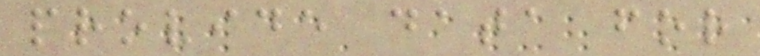provide data for
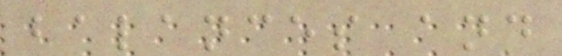balances and
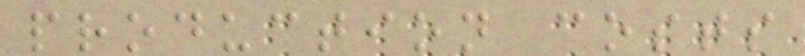production costs
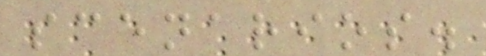scenarios.
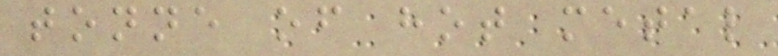tonne of hot metal
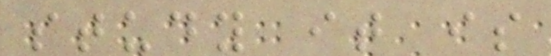study it is
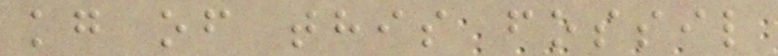kg of this fossil
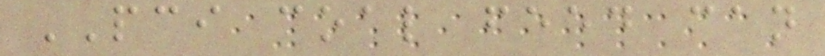PCI coal feed can
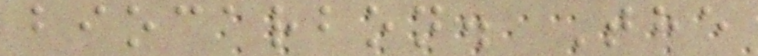biocarbon. The
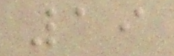19
